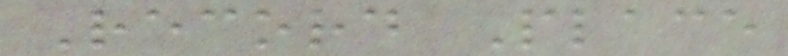Record Place
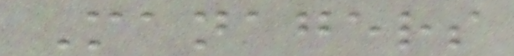Managers
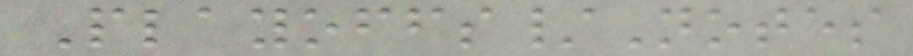Playoffs/Notes
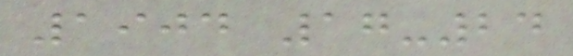1904 17-24
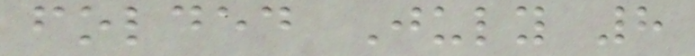folded July 8
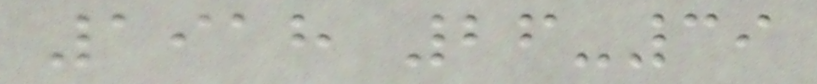1918 26-39
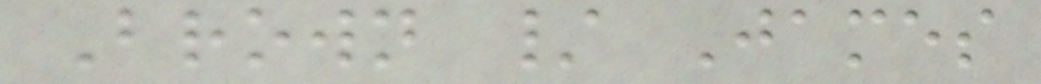Brown / James
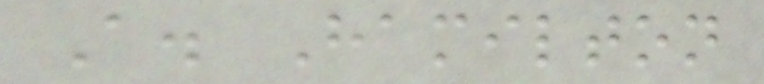A. Hamilton
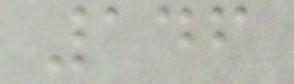146
